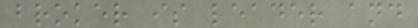broker is leader and
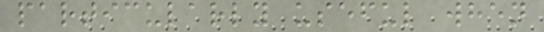particularly useful when
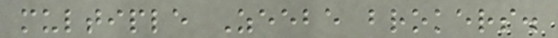multiple Zeebe brokers.
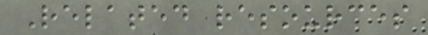Related resources
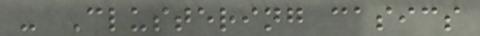- Clustering casics
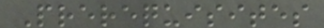Prerequisites
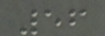56
